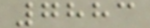7883
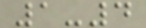1-4
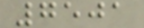7501
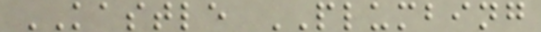KASTLE PLUMBING
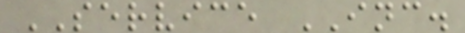SERVICE INC.
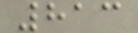813
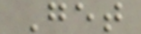Get
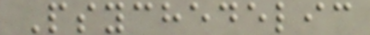Psychedelic
